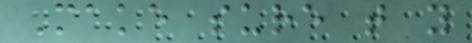Make sure that you
